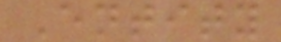Entity
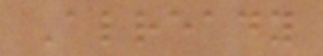Already
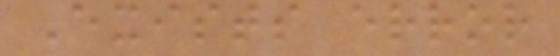Exists error
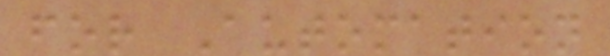for Automation
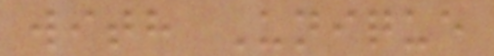with Unique
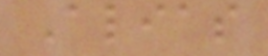Alias
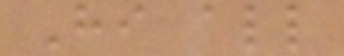Hi all
